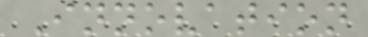Innovation
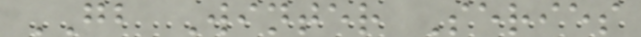GB Winter Series
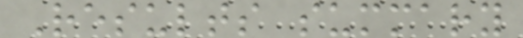Results summary
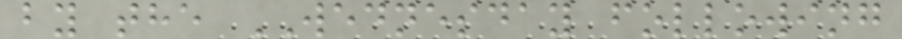by the WEDNESDAY following
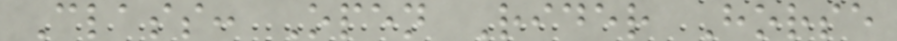Class: Open Rider Horse
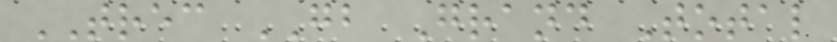TREC GB Grand Total
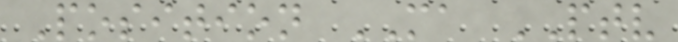Position MA PTV
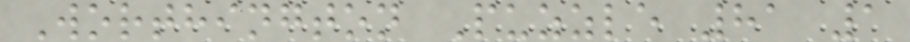Worthington Puzzle 81 1
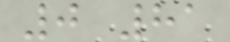0 81
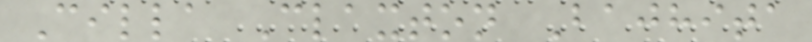Cilla Claxton Bajhita
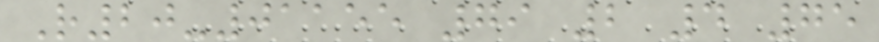R20-01155 79 2 4 75
